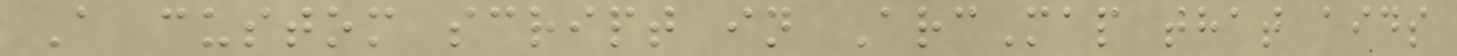A custom script in ArcMap that aids
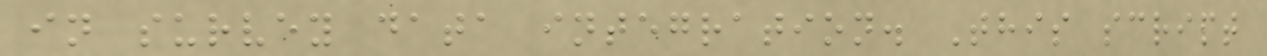in survey data integration. This script
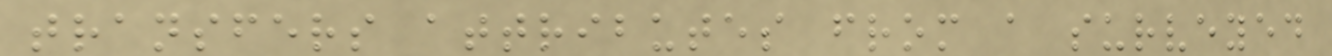transfers attributes from a surveyed
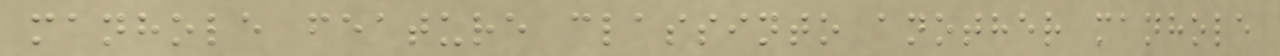manhole feature classinto another manhole
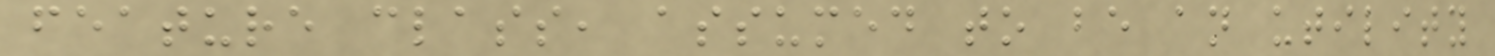feature class, assumed to be an utility
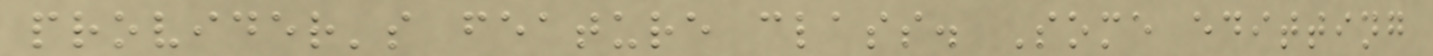provider's feature class. Some editting
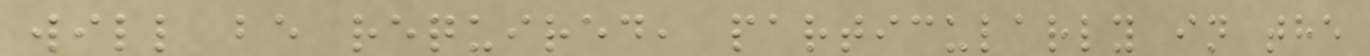will be required, particularly in the
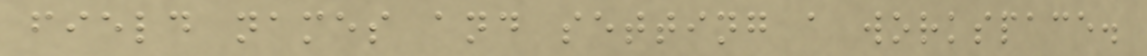field names and setting a workspace.
